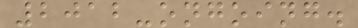2012-ongoing.
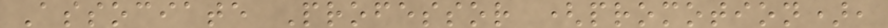Associate Professor (promotion),
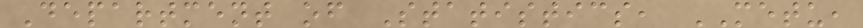Department of Statistics, METU,
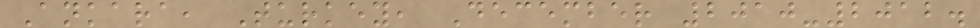Ankara, Turkey, December 2010-2012.
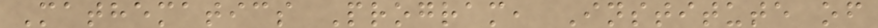Mathematics Program, Institute of
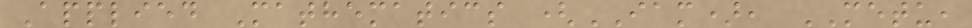Applied Mathematics (IAM), METU,
